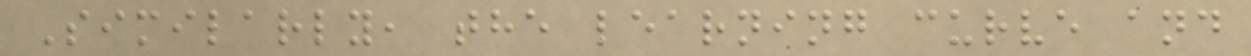Similarly, the learning curve and
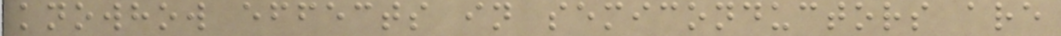knowhow effects in semiconductors are
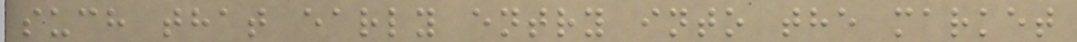such that early entry into the market
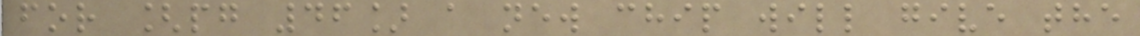for [pg 46] a new chip will give the
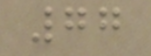77
